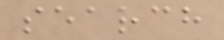search
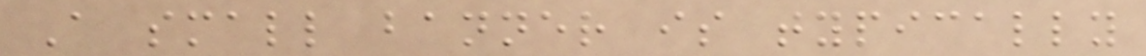A small banner is typically
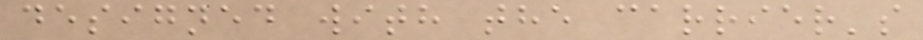designed with the carrier's
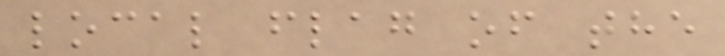local flag of the
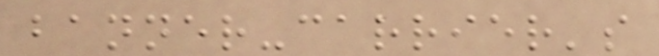banner-carrier's
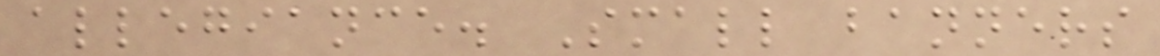allegiance. Small banners
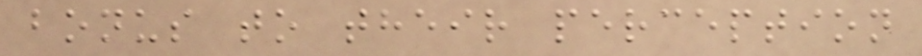bonus to their perception
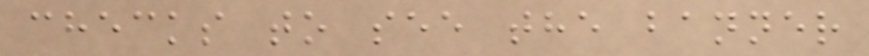checks to see the banner
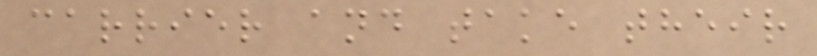carrier and take their
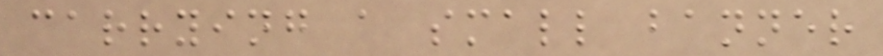carrying a small banner
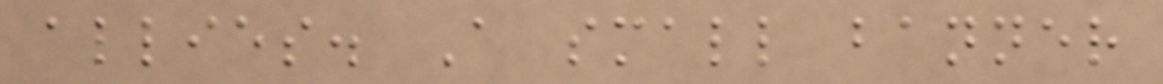allies. A small banner
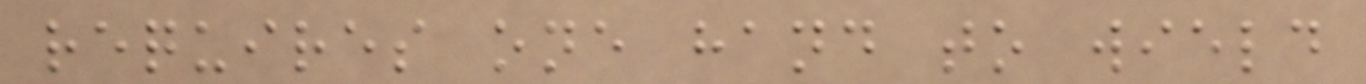requires one hand to wield
